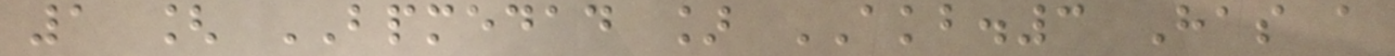1 [ BPMEDAD ] AKB.3 Has a
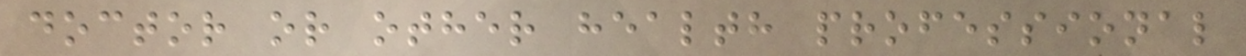doctor or other health professional
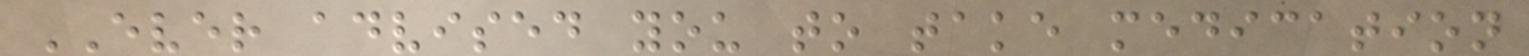EVER advised you to take medication
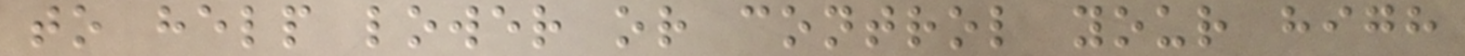to help lower or control your high
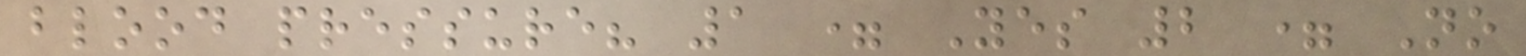blood pressure? 1 = Yes 2 = No
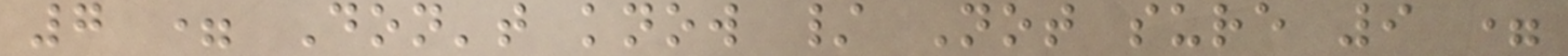7 = Don't know / Not sure 9 =
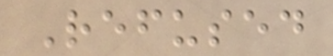Refused
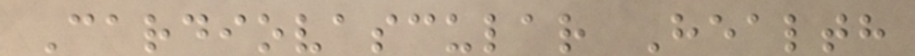Cardiovascular Health
